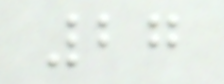27
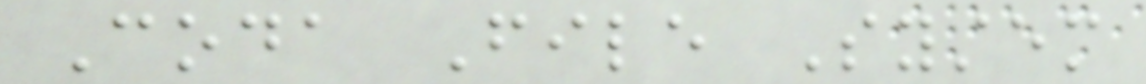Coda File System
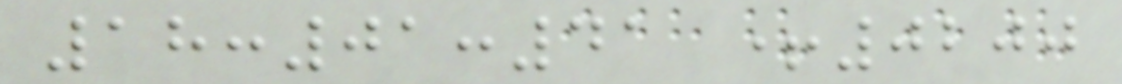18:01:41 +0200
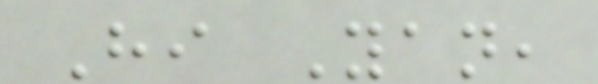Hi Yan,
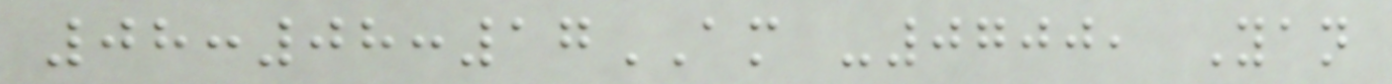08:08:17AM -0700, Yan
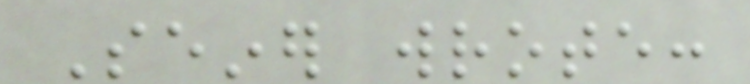Seiner wrote:
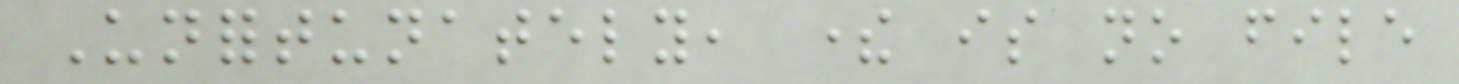Unfortunately, there is no file
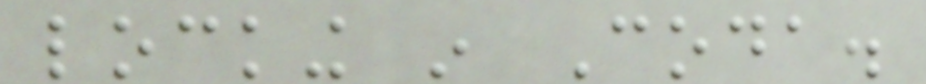locking in Coda.
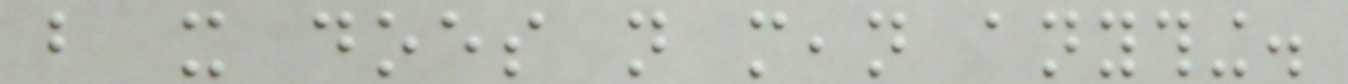but it does not mean anything.
